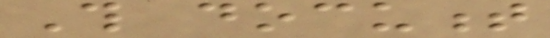This document
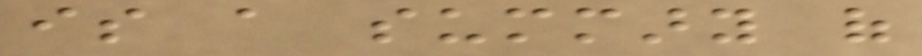is a summary of
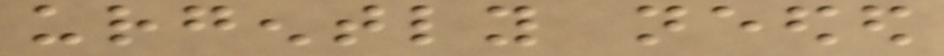urgently needed
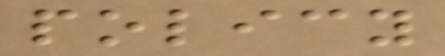policy
